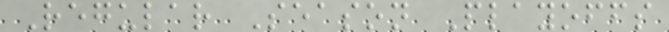Regular Season Playoffs
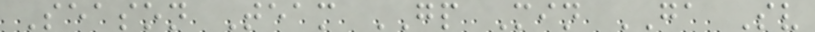Season Team GP Min GA Sv
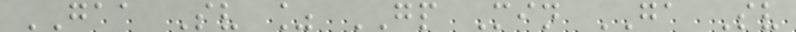GAA Sv % GP Min GA Sv
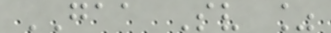GAA Sv %
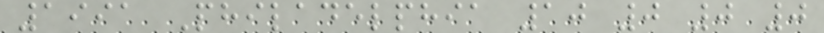1991 Philadelphia 10 0 0 0
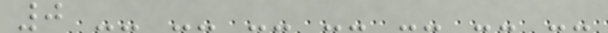0 -- -- -- -- -- -- --
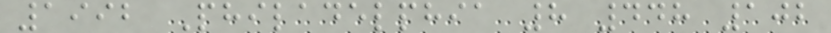1992 Philadelphia 8 448 102
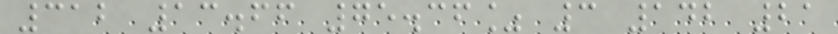312 13.66 75.36% 3 142 21
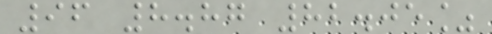96 8.87 82.05%
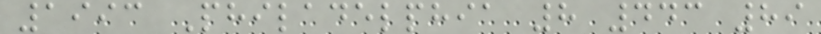1993 Philadelphia 8 443 89
